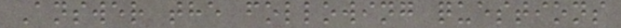Answer the following questions
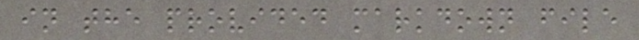in the provided markdown file
